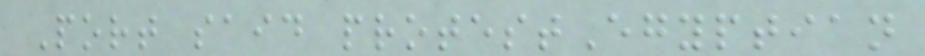Port said protestEgyptian
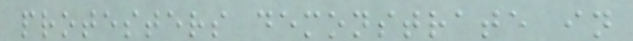protesters demonstrate in
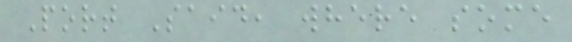Port Said, where some
